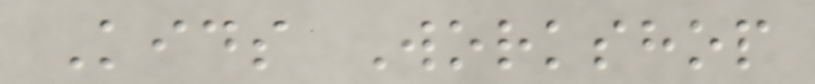Kids Workshop
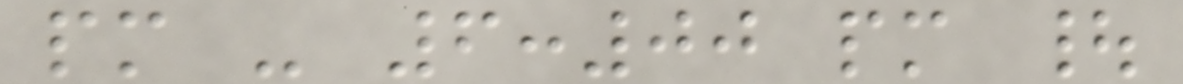pm - 6:00 pm |
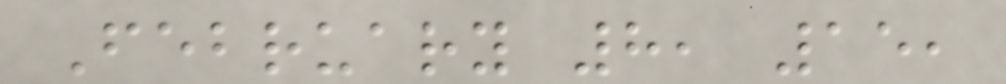February 8, 15,
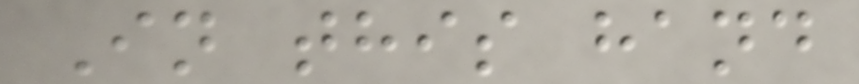In this hand
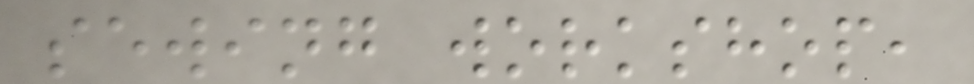sewing workshop,
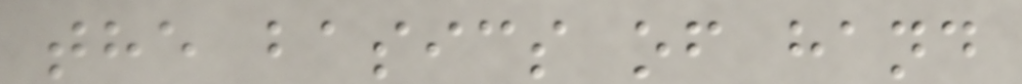the basics of hand
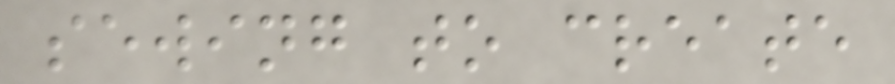sewing to create
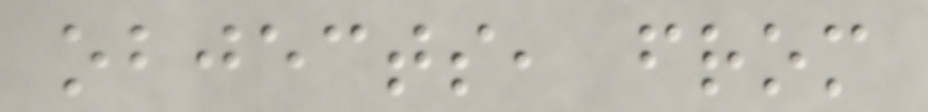objects, from
